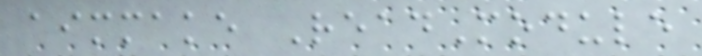aimmake ReadModule
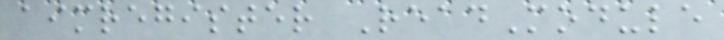aimregister ReadModule
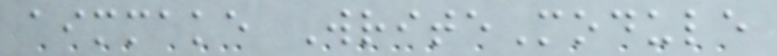aimmake WriteModule
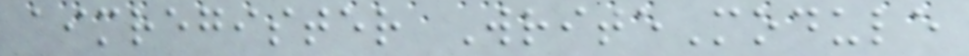aimregister WriteModule
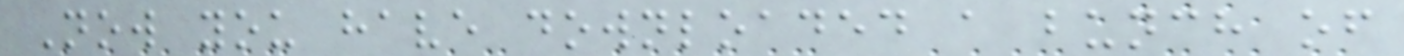Now you have downloaded a bunch of
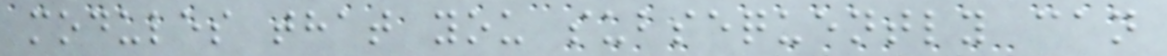modules that you subsequently can
